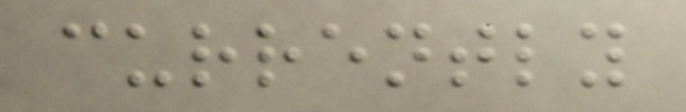currently
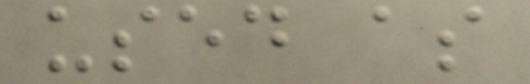used as
